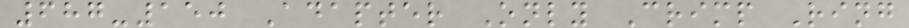687-150 Adapter Only Crimp Ring
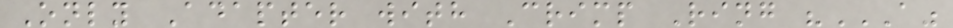Only Adapter with Crimp Ring "A"
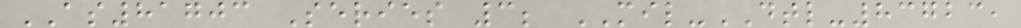AS81703 Series 3; MIL-DTL-83723,
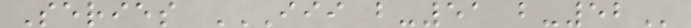Series III B-51 B-52
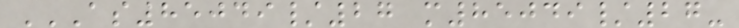AS85049/27 M85049/27-
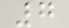7
